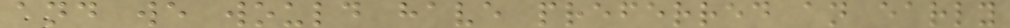and we would have preferred an early
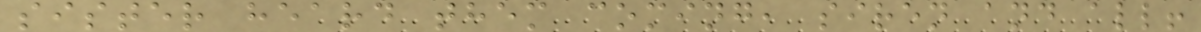sister heard them coming, siren and all!
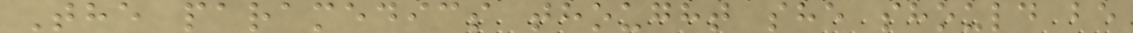The paramedics thought she should be
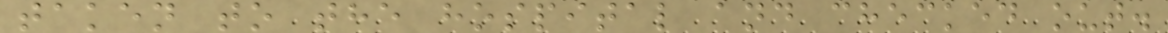taken to the hospital and checked out.
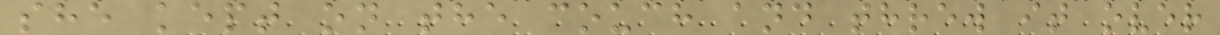she kept on the couch and threw it over
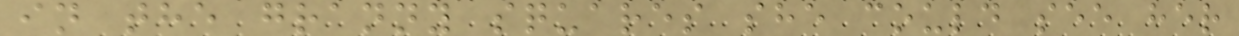in the granny squares she could see her
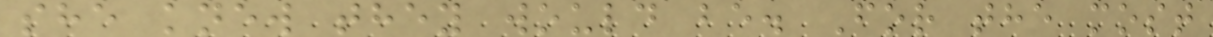she knew they would be. For the most
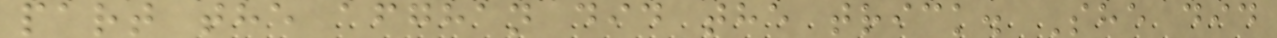part the afghan did the trick. She did
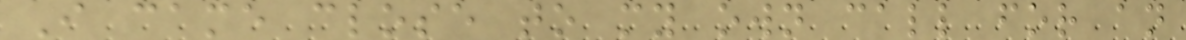I came close to my own call for an
